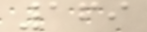169
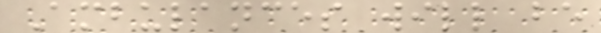Ambulances will be
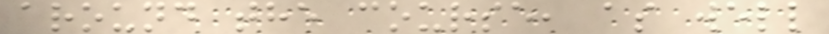around the course, as well
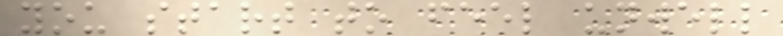you start to feel unwell
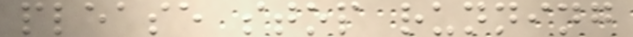please stop running
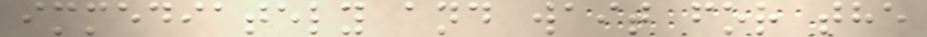immediately and wait for the
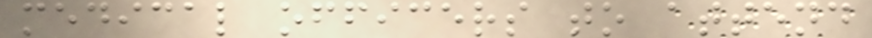medical officers to attend
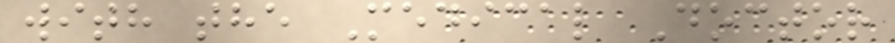with the Medical Doctor
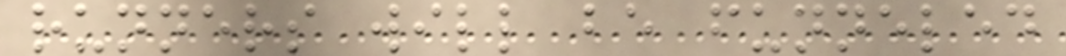runners will be funneled
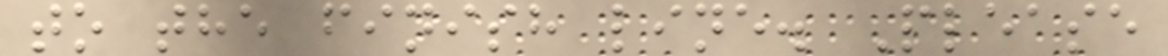to the finish line. Please
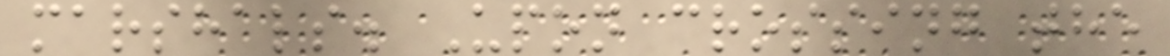marshals. Upon crossing the
